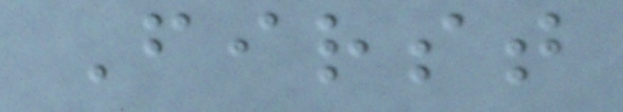First
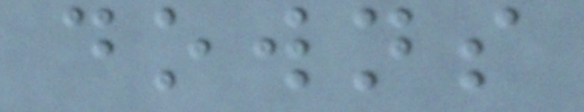downs
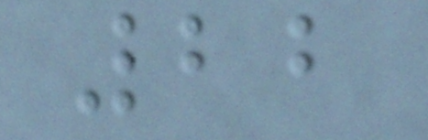22
